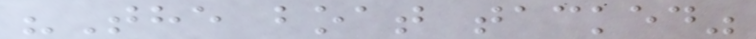"The boat tacked"
